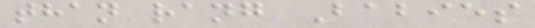than rang Babies
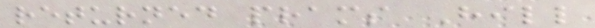returned prams Hill
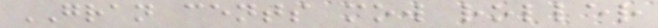GRAN cents mow roller
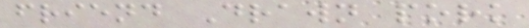friend Drawn pork
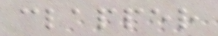clapper
